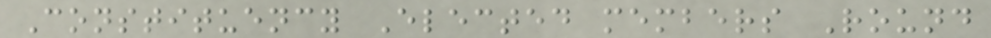Constituency Elected members Round
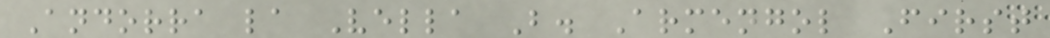Andorra la Vella B. Armengol First
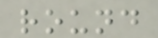round
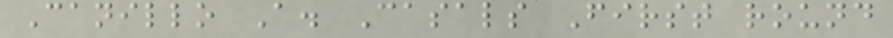Canillo A. Casals First round
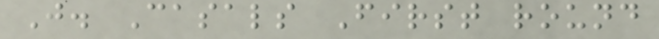J. Casals First round
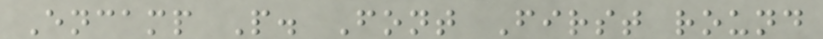Encamp P. Font First round
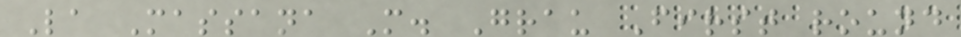La Massana M. Grau First round
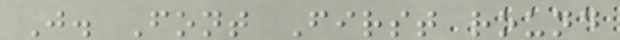J. Font First round
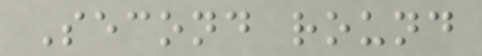Second round
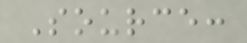Source:
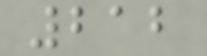212
